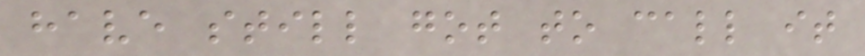have still got to call it
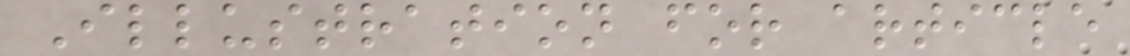Illustration for article
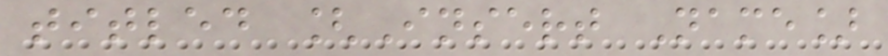titled [Insert Name]
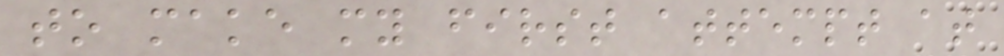to make my first attempt at
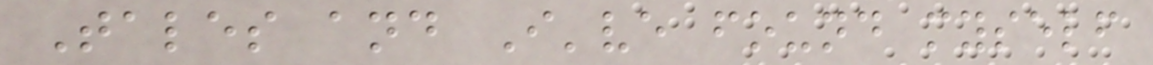Tales and I've found myself
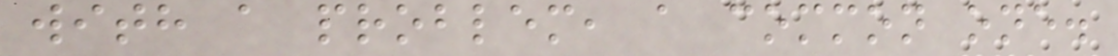with a problem, a common one.
